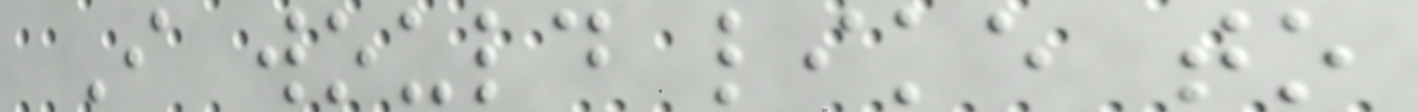I would like to
